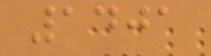1401
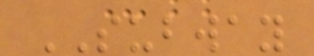SUBWAY
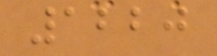1220
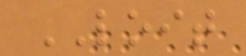LOIT
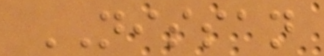NISSAN
